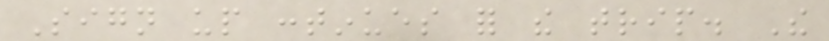Sign up continues for the trip. The
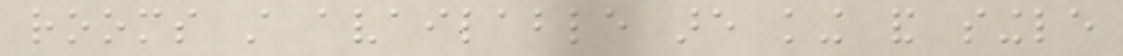rooms still available are king and single
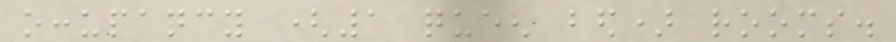occupancy (1 queen bed) rooms.
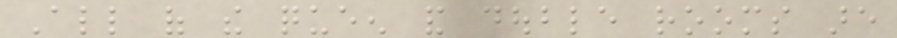All of the queen and double rooms are
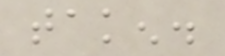taken.
